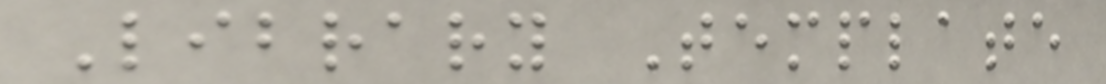Library Template
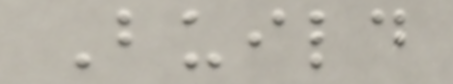Build
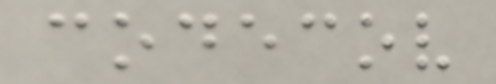codecov
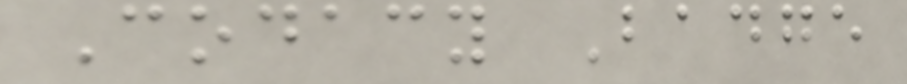Codacy Badge
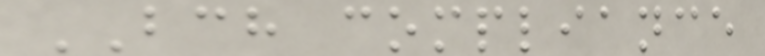BCH compliance
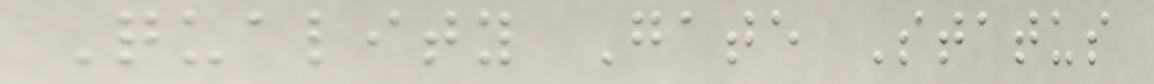Quality Gate Status
